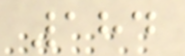184
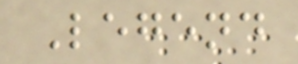Legend
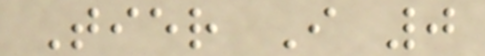Tier I 0
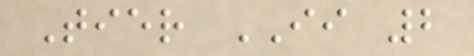Tier II 2
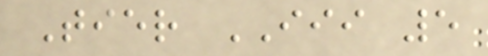Tier III 5
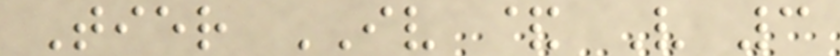Tier IV & V 3
